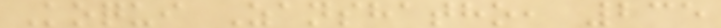Koqui Zanshatho, 235
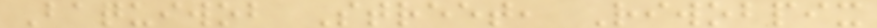Baquiwob Street, Riwobpix
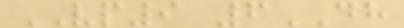VP9 6DH
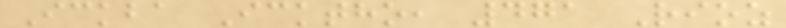Ickba Icktho, 471 Rioz
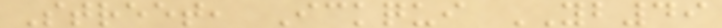Street, Ickqui YB49
